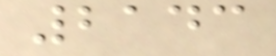2143
